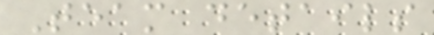Team details
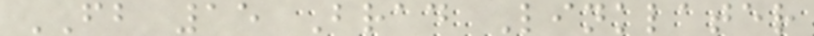FB 15 Brad Linklater
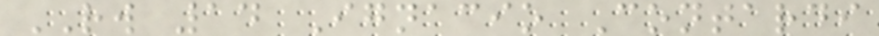RW 14 Ignacio Contardi
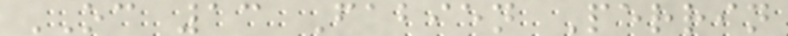OC 13 Fabien Perrin
